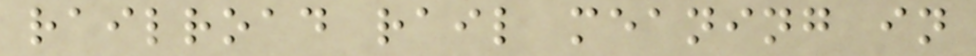railroad rail meaning in
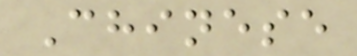Chinese
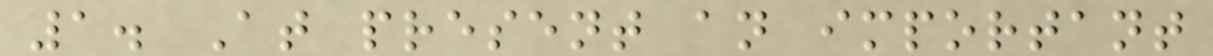1. At present an important
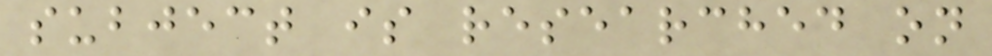subject is researched on
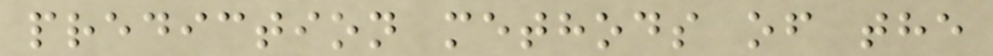prediction methods of the
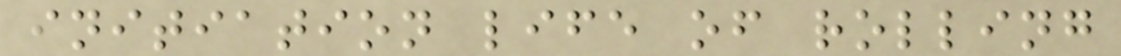initiation life of rolling
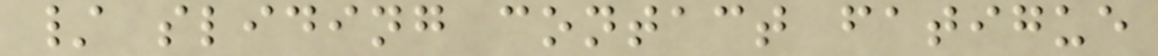/ sliding contact fatigue
